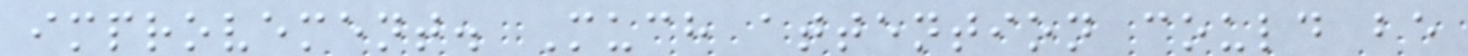improvement. Much attention could be
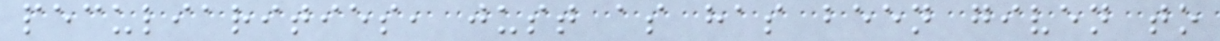peculiarities, just as has been given to
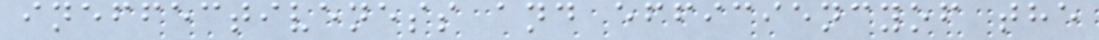ineffectiveness and efficiencyof the
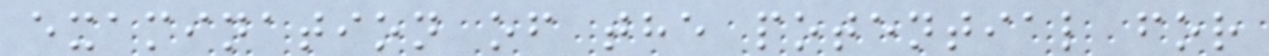examination of the potential for
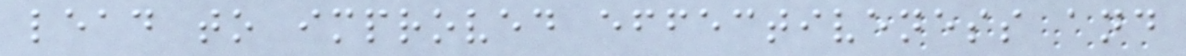lead to improved effectiveness and
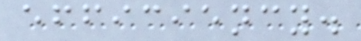efficiency.
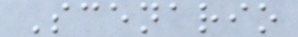Scenario
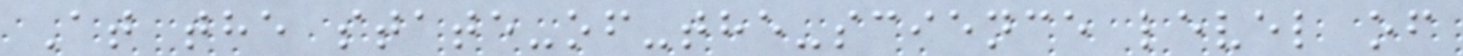At the state-of-the-science level of
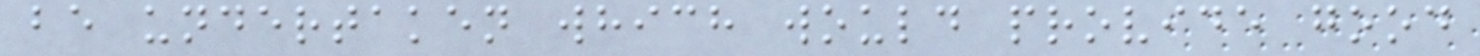be undertaken which would provide good
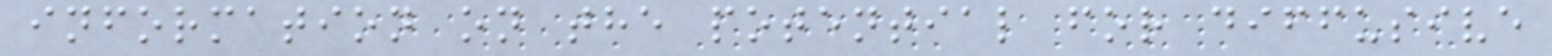information on the potential for diffusive
